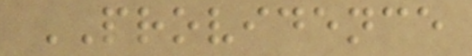PROVIDENCE
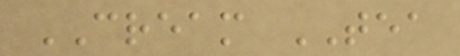CREAM TEA
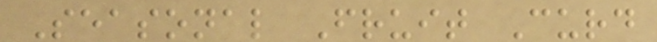Seasonal Fruit Curd
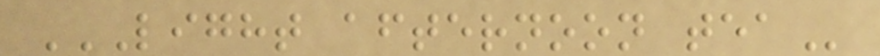LIGHT AFTERNOON TEA
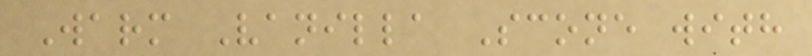Warm Vanilla Scone with
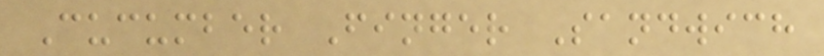Cucumber Finger Sandwich
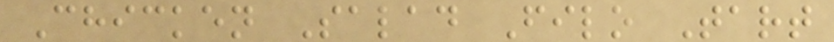Chicken Salad Filo Tart
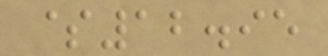$12.95
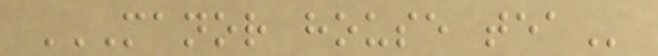MANOR HOUSE TEA
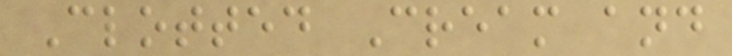Clotted Cream and
